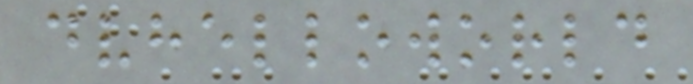dvhelloworld
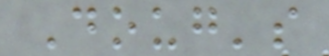Doug's
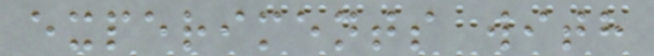experiments with
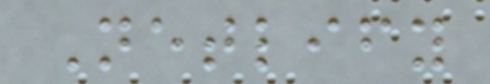Netlify
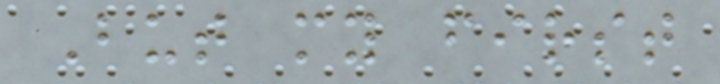But my first
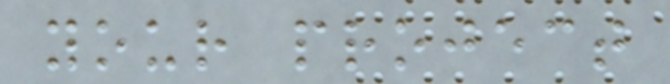your project
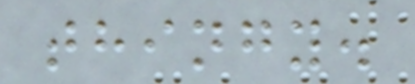thingy.
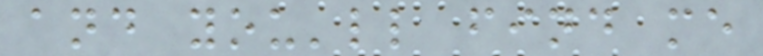and you'll find me
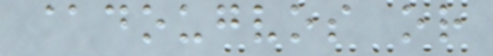@dougvos or
